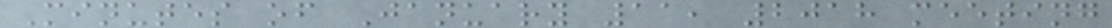Minutes of January 11, 2018 meeting
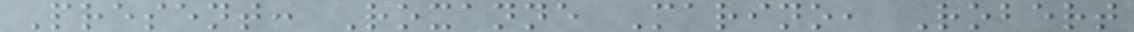Present: Roxanne Marino, Robert
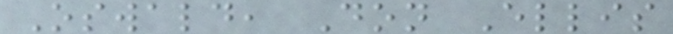Oswald, Don Ellis
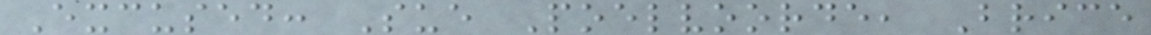Excused: Sue Poelvoorde, Brice
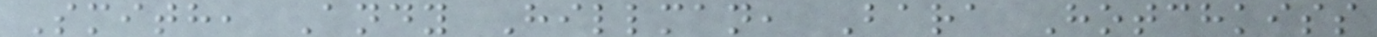Smith, Andy Hillman, Bara Hotchkiss
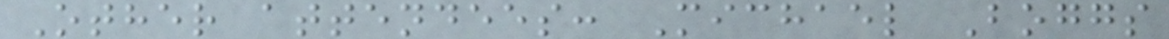Other attendees: Michael Boggs
